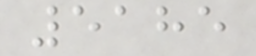5185
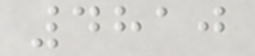4810
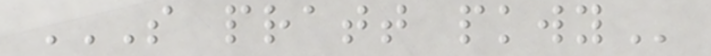S PRATT PKWY
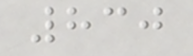830
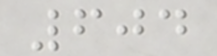604
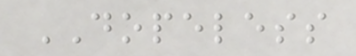DOPELESS
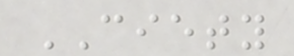CIETY
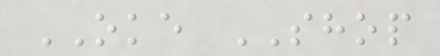OKE SHOP
